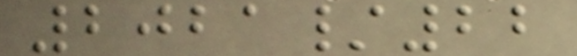2021/22
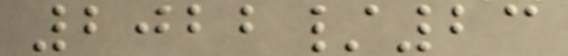2022/23
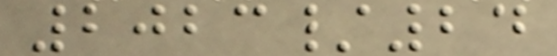2023/24
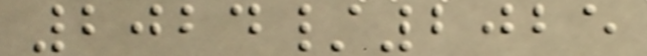2024/2025
